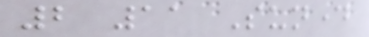2 11 Sunday
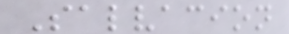Salvacion
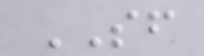SF
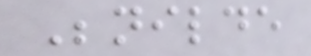Benilde
